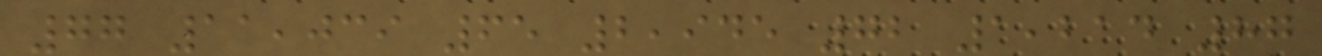77 11,039 65 2,945 72 1,214 87
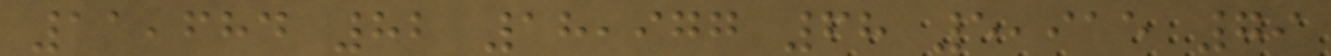11,684 82 18,977 68 5,915 79
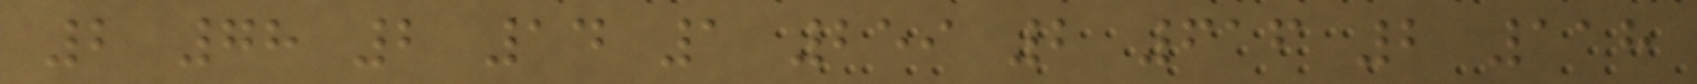2 78 2 14 1 259 2 616 2 118
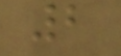2
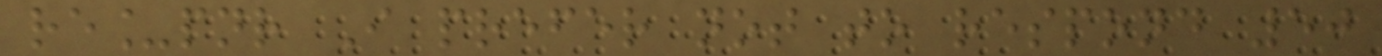re_pnr I prefer not to respond 50
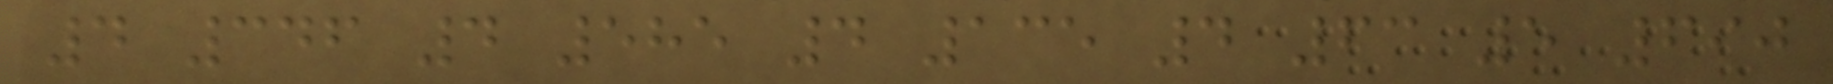4 346 4 585 4 135 4 63 5 690
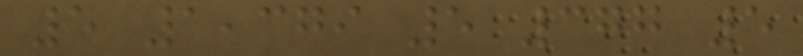5 1,379 5 377 5
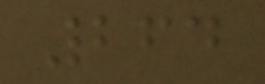264
